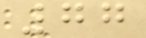77
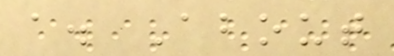a. About
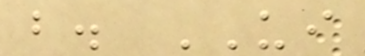b. UI
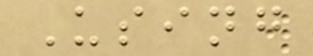Using
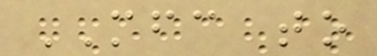MFC to
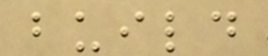build
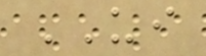UI
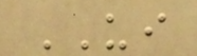UI
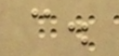c.
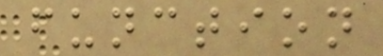function
